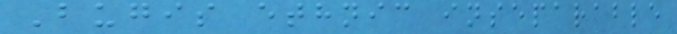Bugis ethnic inseparable
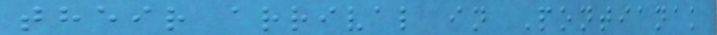their arrival in Pontianak
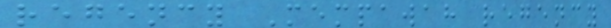regency Mempawah regency
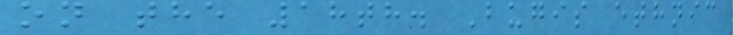on the 18th. Bugis ethnic
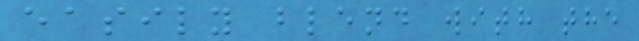easily blend with the
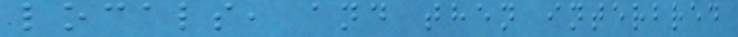locals, and then interbred
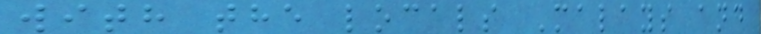with the locals Malays and
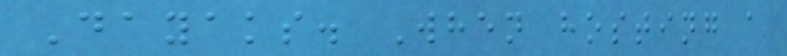Dayaks. When hosting a
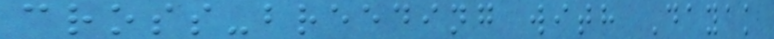cross-breeding with Dayak
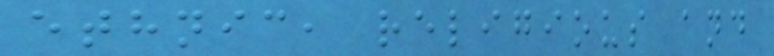ethnic, religious and
